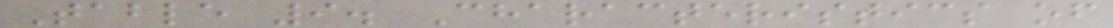Table 9. Characteristics of
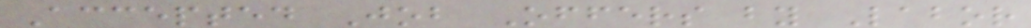Accepted Job Offers by Labor
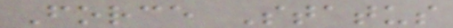Force Status
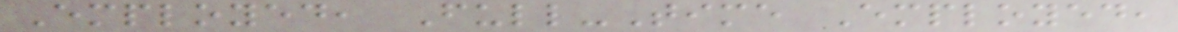Employed, Full-Time Employed,
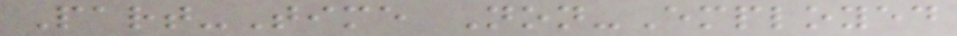Part-Time Non-Employed
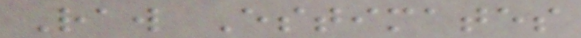Raw Estimates
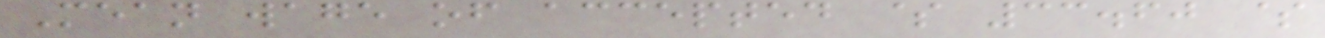Mean wage of accepted $ 33.60 $
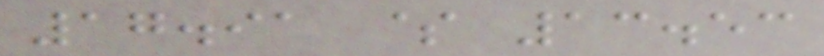17.91 $ 13.53
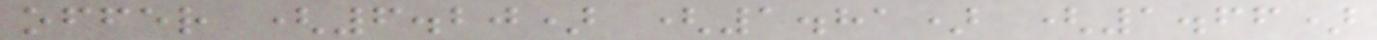offer (6.20) (1.81) (1.66)
